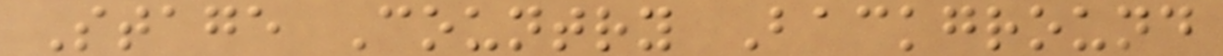Stage Country Background
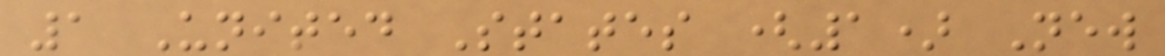1 United States (1) New
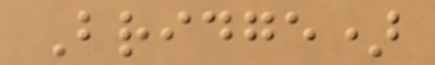Bridge)
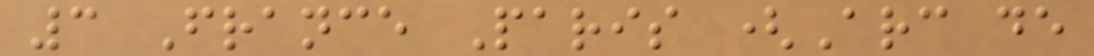3 France Paris (Arc de
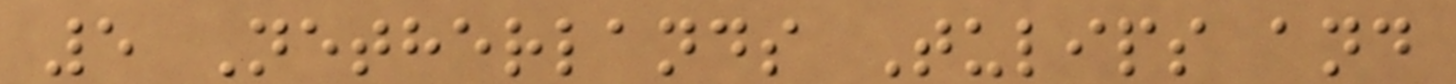5 Netherlands Tulips and
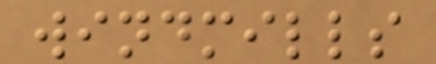windmills
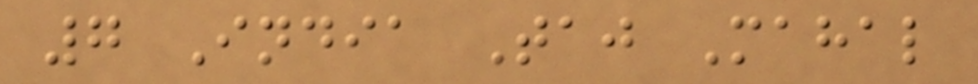7 India Taj Mahal
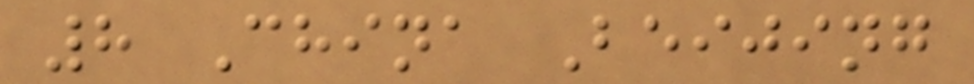8 China Beijing
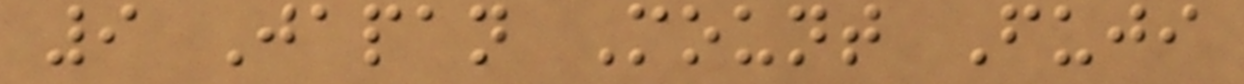9 Japan Mount Fuji
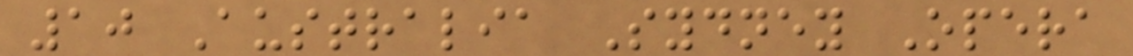10 Australia Sydney Opera
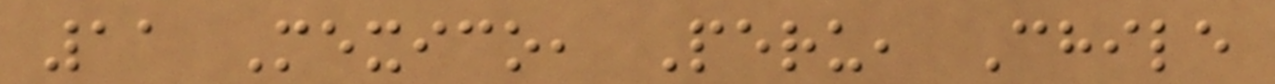11 Mexico, Peru, Chile
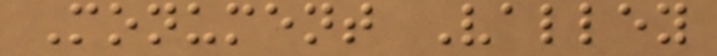Monument Valley
